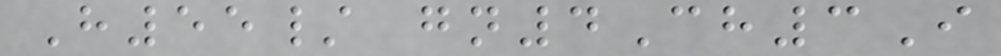H55/ gn4Ch3I
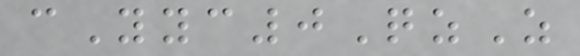cYyc0QzZ
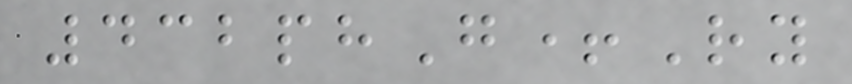432phG+Ry
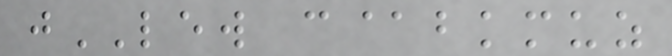jLEW c@bkmuz
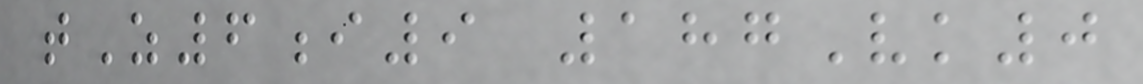tZ6i9 187Vk0
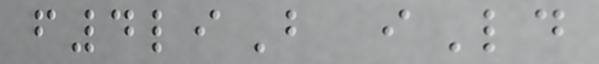f4liB iLd
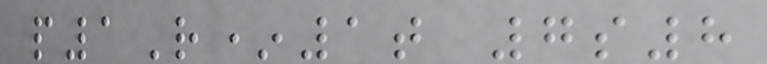p1R*1t 7s8
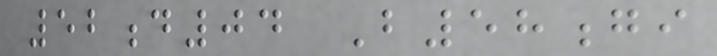52d04 B58gi
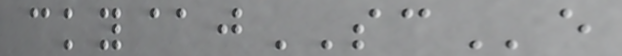cky@jSCe
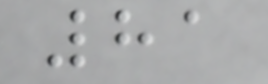81
